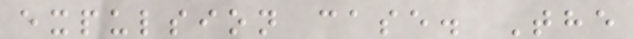expulsion case. The
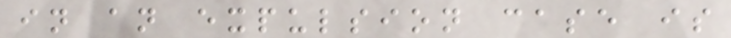in an expulsion case is
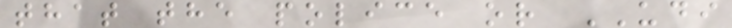that the police or UDI
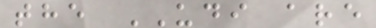the UDI are
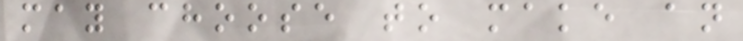may choose to make an
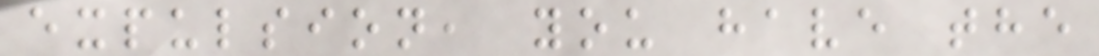expulsion, you have the
